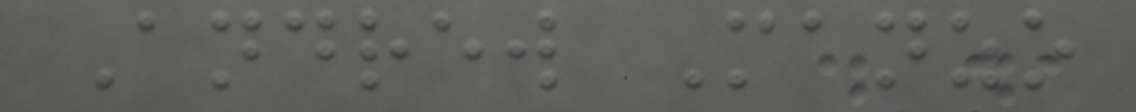Andrew Manzo
